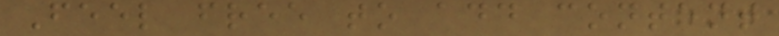Feel free to add content
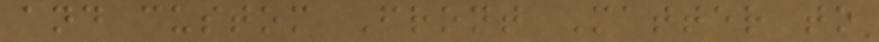and custom Front Matter to
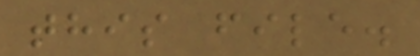this file.
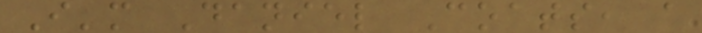I'm Daniel Coats, a
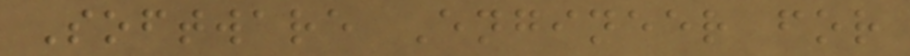Software Engineer for
